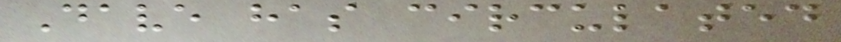Dave has circulated
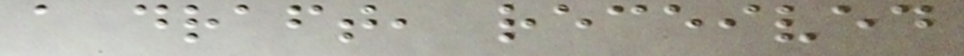a draft, received
